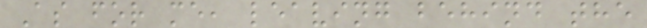As for me, leaving behind the
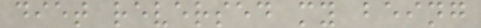diet reversed my being
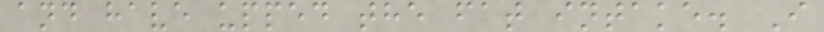and have upped the fat intake. I
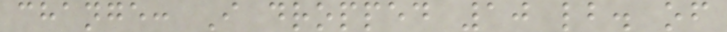change: I dropped 10 lb. of
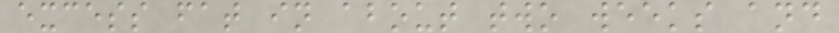excess fat in about two weeks and
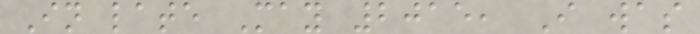In late May 2015, I was
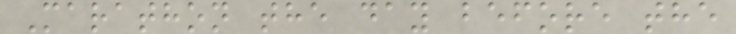Marathon the day before the
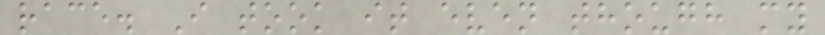race. I took it even though my
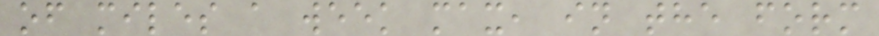of miles a week max, in the form
